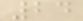24
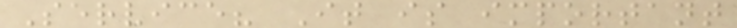Service? It is important
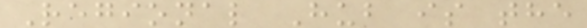Regional Hub is the
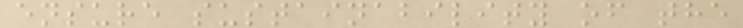ensure sustainability of the
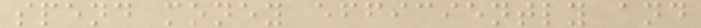spend money efficiently and
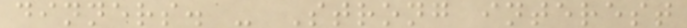dinners. - Strong interest
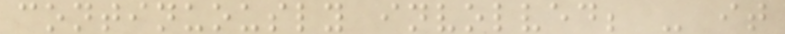continuously involved; - it
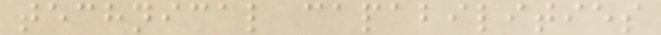technical capabilities
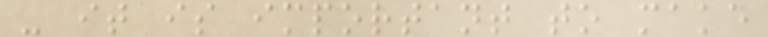- it is important to make
